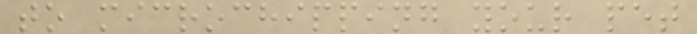to microchipping your pet
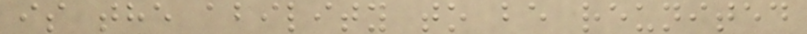is the ability to be reunited
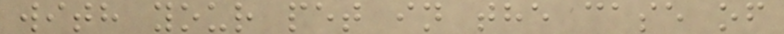with your pet in the case of
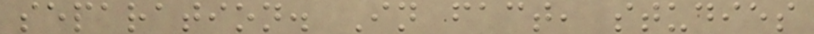separation. In fact, studies
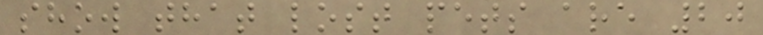show that lost pets are 20
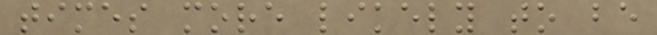times more likely to be
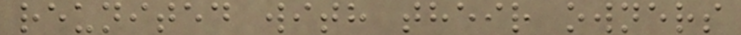reunited with their owners
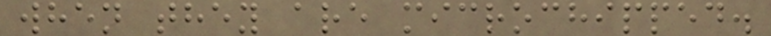when they are microchipped.
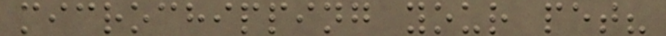microchipping your pet?
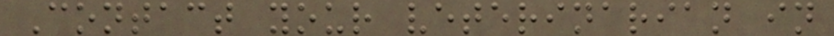Contact your veterinarian in
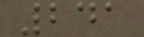241
